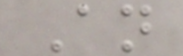An
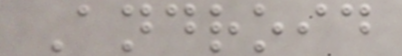Android
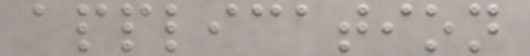application
